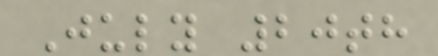July 20th
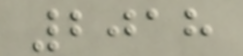2018
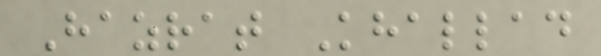Hazrat Khallad
